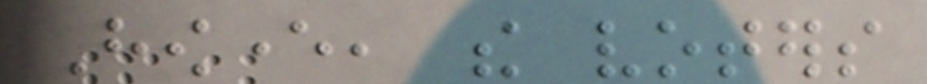However, the voters
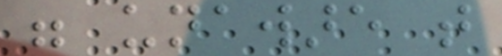were unaware that
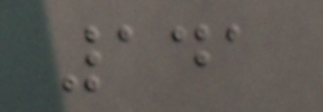141
